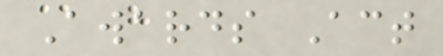Awards Act
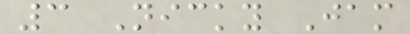3 Nicky Jam
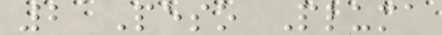2 Peso Pluma
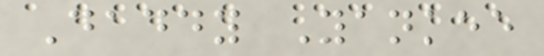Daddy Yankee
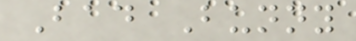Bad Bunny
